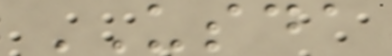USDA
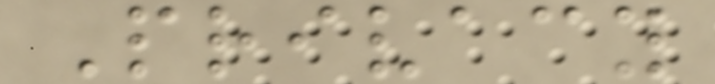Privacy
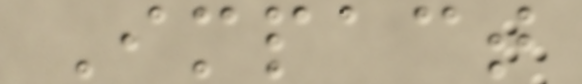Impact
